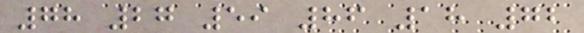78 27 59 86 18 72
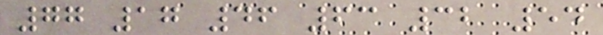77 17 46 63 32 54
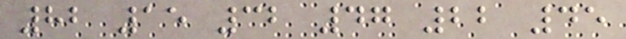82 15 32 47 22 45
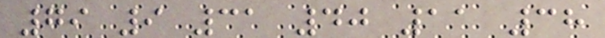79 9 31 40 11 38
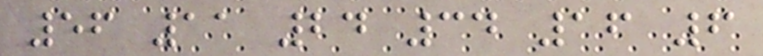56 11 24 34 16 6
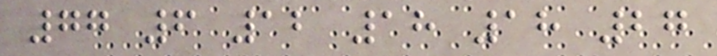77 6 12 18 18 27
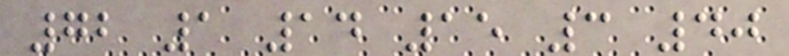72 1 14 15 3 40
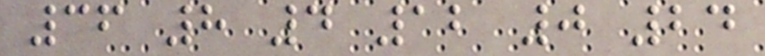36 8 4 12 0 24
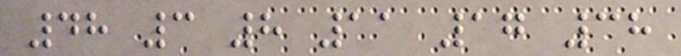48 3 8 11 17 38
